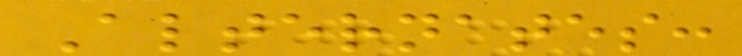Alternates:
